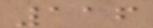116
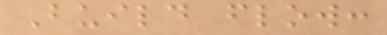Build flow:
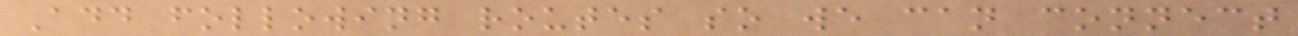Add following routes so we can connect
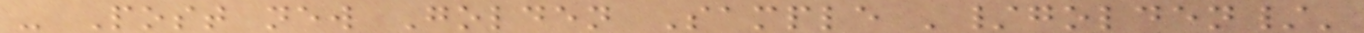- Post new Golden Sample '/golden/'
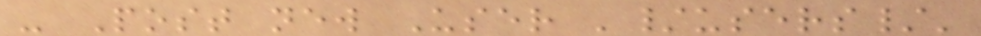- Post new User '/users/'
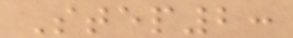Step2:
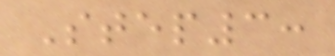Step3:
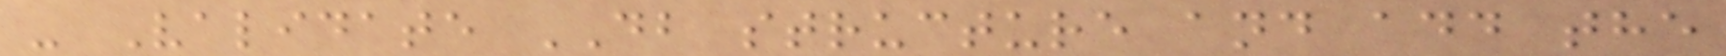- Validate DB structure and add the
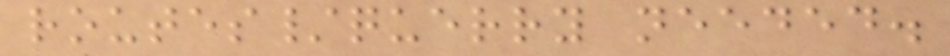routes/querry needed.
